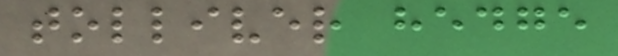tolliver hedge
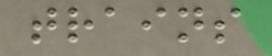trains
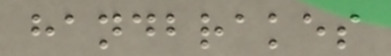handbrakes
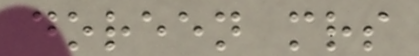doreen mrs
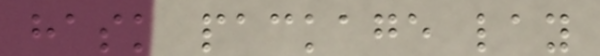hask package lay
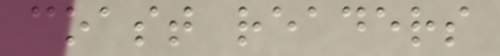coast readers
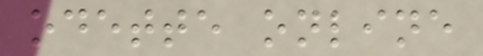odette online
